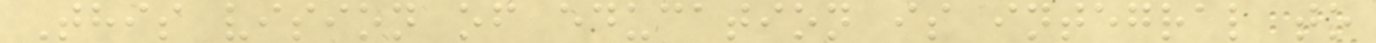This vision of education is integral to
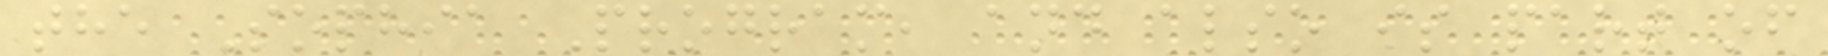the Sophia Program, and also is part of
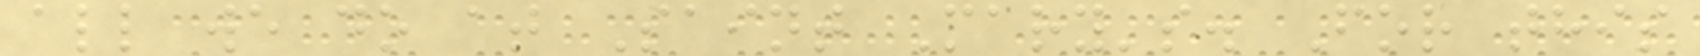all we do at Saint Mary's. For this
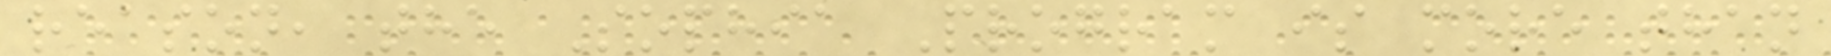reason, the Sophia Program is more than
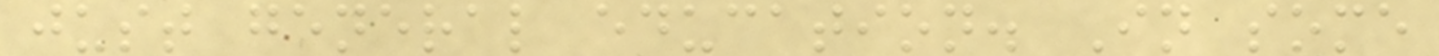just general education. In some
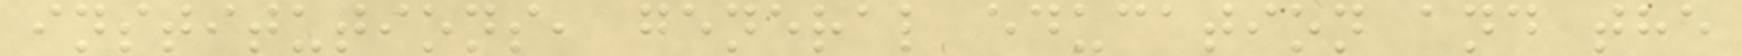institutions, general education and the
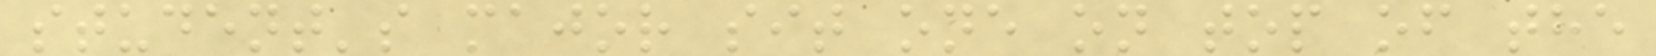student's major sit one on top of the
